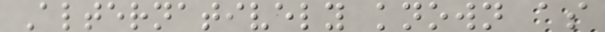Alternatively known as
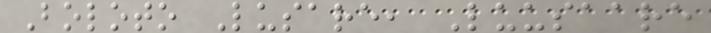Boloto Lusare, Luusaare
